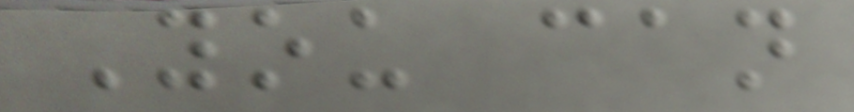You can
